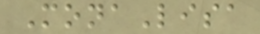MonaLisa
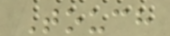Touch
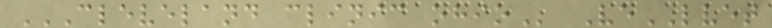CLEVELAND CLINIC OHIO VeLVET
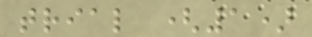trial (1)
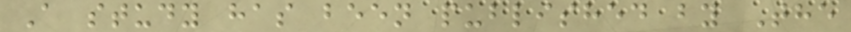A study has been published by The
